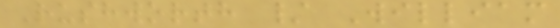Rushworth / William
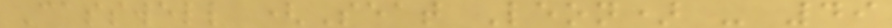Casswell (Seat Leon) - 49
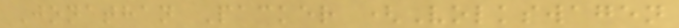Jonathan Packer (Volkswagen
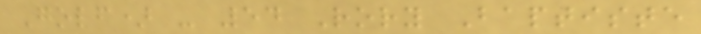Golf) - 54 Rory Baptiste
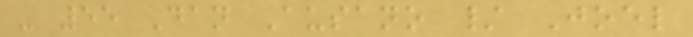- 55 Dan Ausano / Joel
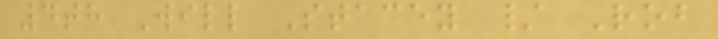4th Will Stacey / Rob
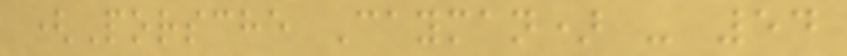(Porsche Cayman) - 54
